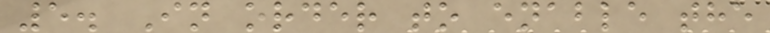5. In order to enable the
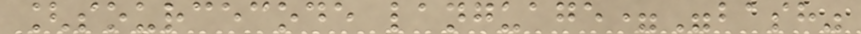[sourcecode language="bash"
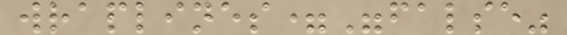wraplines="false"
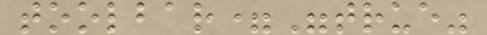toolbar="true"
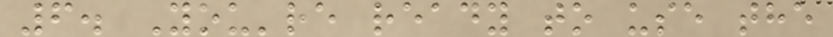6. You're ready to use the
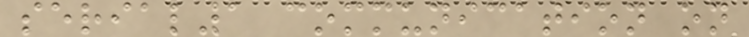serial1 communication on
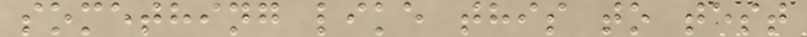something like this to test
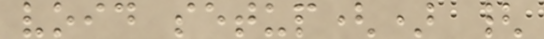void setup() {
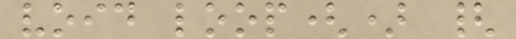void loop() {
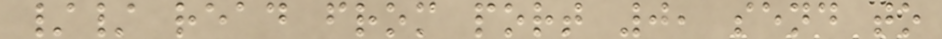// read from port 0, send to
